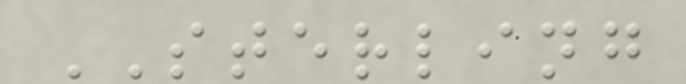STERLING
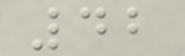42
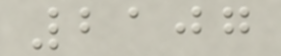2107
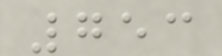753
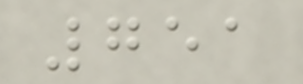751
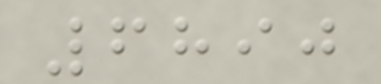6890
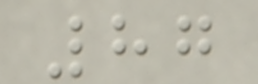87
